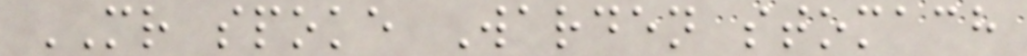MR spoke Warden stomach
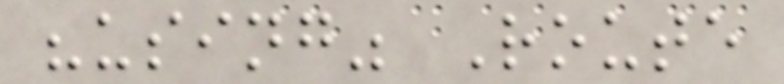"using" Route
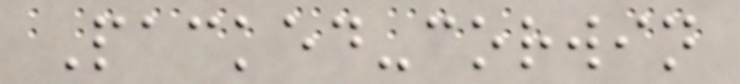Packed-corwin
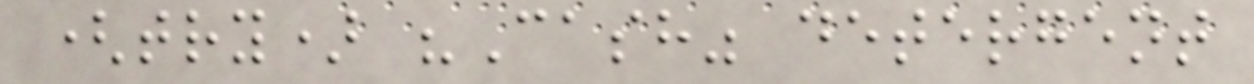(try) "Cash" detergent
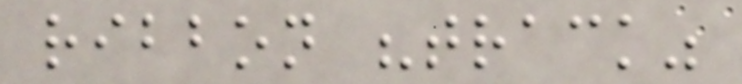ribbon "track"
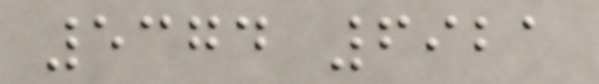5374 6921
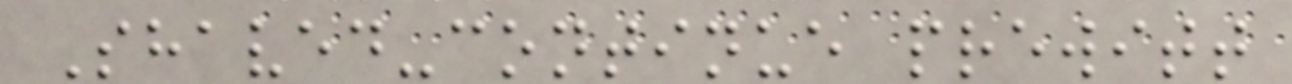Shaved-continue prewitt
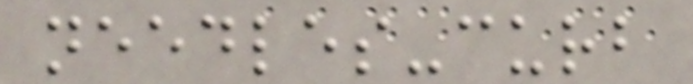needles-curb
